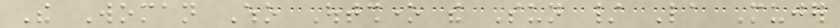The Woman Who Outshone the Sun / La Mujer
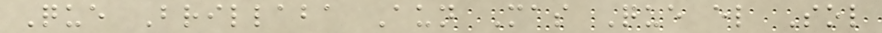Que Brillaba Aun Mas Que el Sol
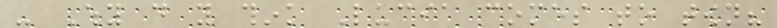- Why do you think Lucia comes to town?
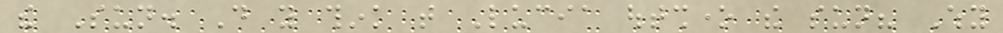the Sun. Do you think that Lucia outshone the sun? Why
